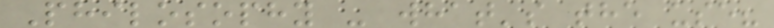Philosophy - what's the use?
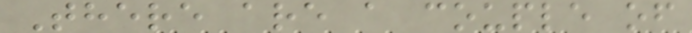There are a couple of
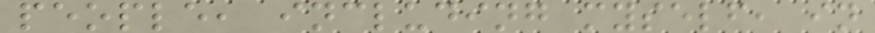people, including myself, in
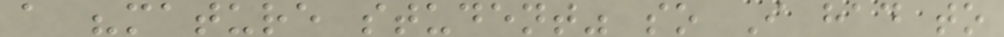a "mature student" so I had to
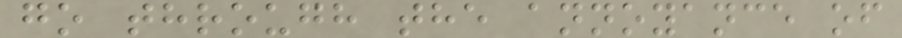go through the annoyance of
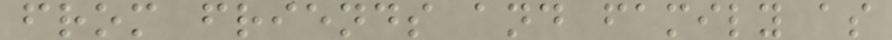from friends and family as
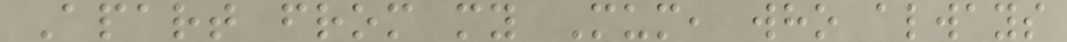Apart from my Mum, who always
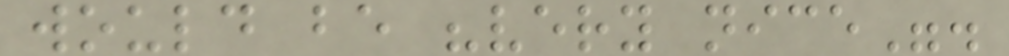would be "very nice".
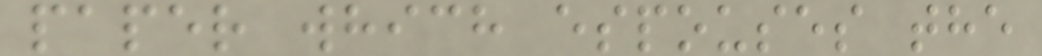paper which espouses the
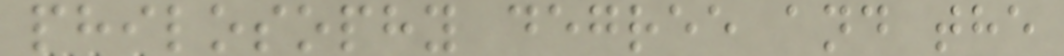philosophy degree and the
